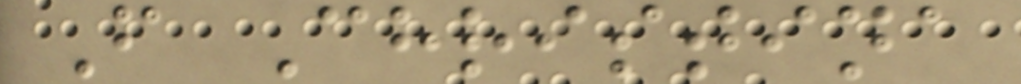F Christina
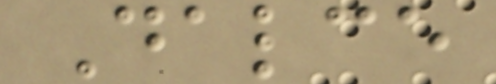Dalce
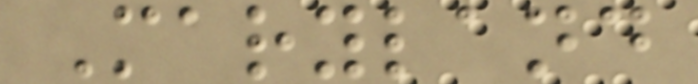Maryland
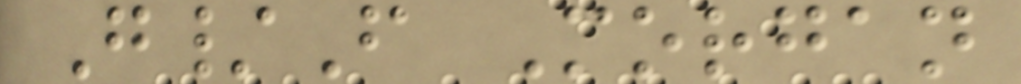G/F Morgan
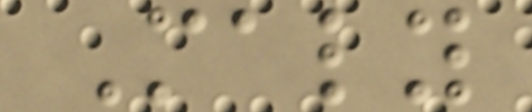Maly
